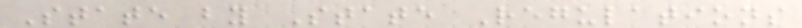State by State Regulations
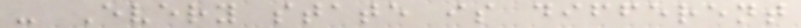- Every state is different
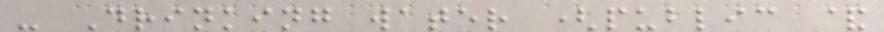- Drinking water (public &
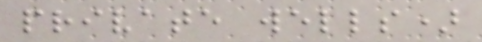private wells)
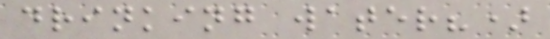drinking water?)
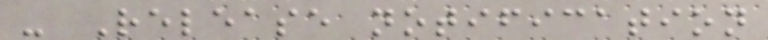- Release notification
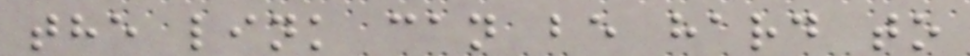the link can be hard to
